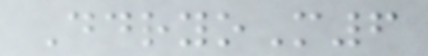DdryoM6
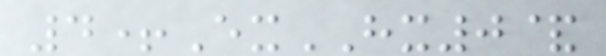4+ExHX0&
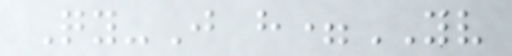Qy-J h=YV
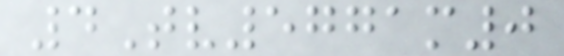4Tv5771m0
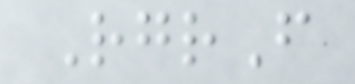RgrF
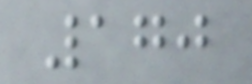170
